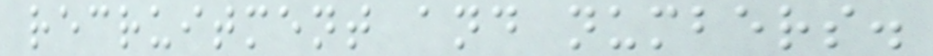recruitment and numbers.
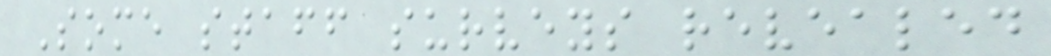Some staff surveys revealed
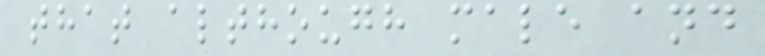that although male and
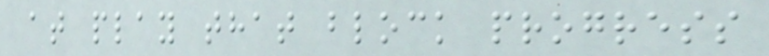at play that block progress
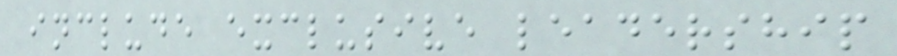include exclusive leadership
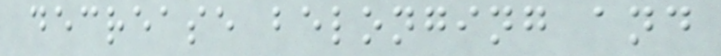decrease belonging and
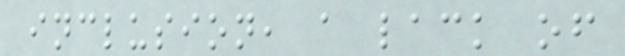inclusion, a lack of
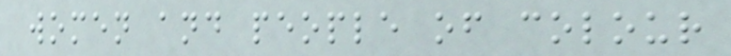women and people of colour
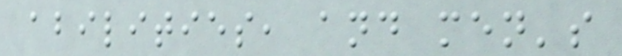abilities, and men's
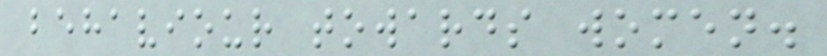behaviour towards women.
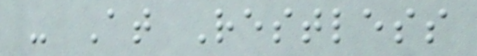- At Restless
